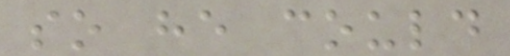so he could
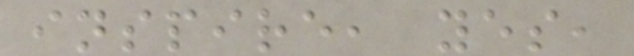inspire, yes,
